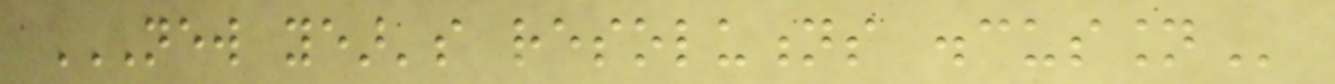NEW YEAR'S RESOLUTIONS DISCUSSION
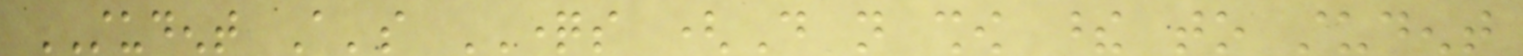STUDENT A's QUESTIONS (Do not show these to student
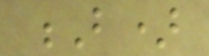B)
